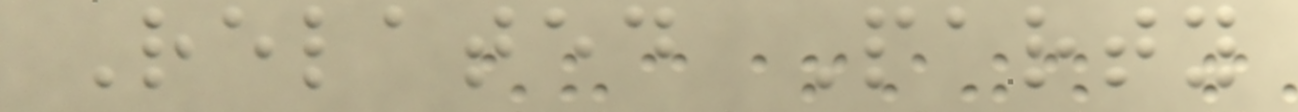Related Party
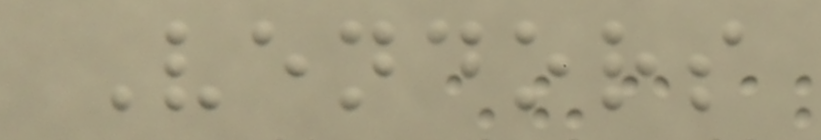Vendors
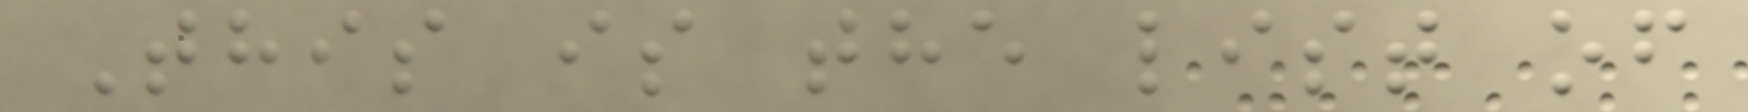This is the list of
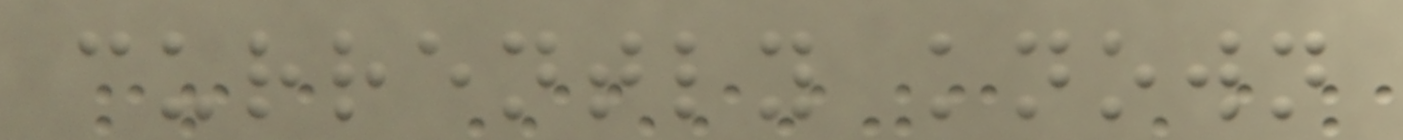currently known
